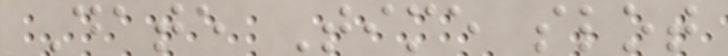Date Time slot
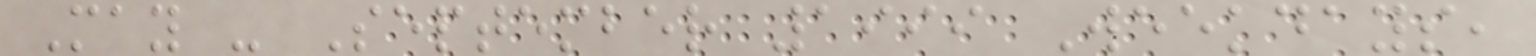May - September 1999 Weekdays,
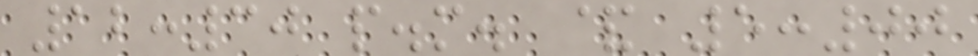12:30 p.m. & 5:00
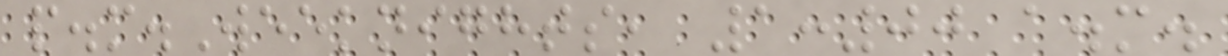p.m.Weeknights, 1:00 a.m.
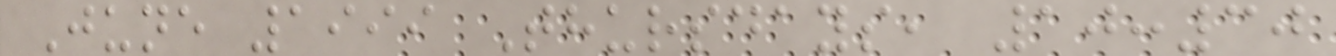June 1999 Thursdays, 10:30
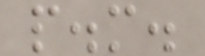p.m.
